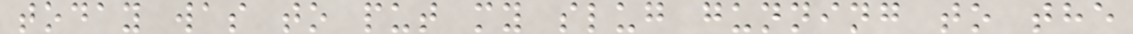today was to put my slug gunning to the
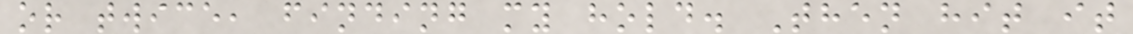or twice, finding my hold. Then hit it
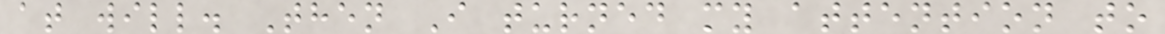at will. Then I turned my attention to
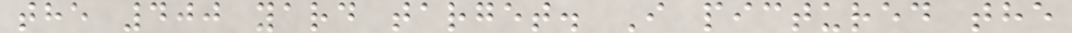the 400 yard target. I pictured the
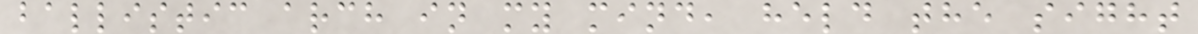ballistic arch in my mind, held the sight
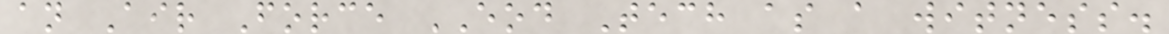an Air Force EOD Tech as a witness.
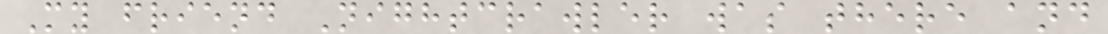My friend Nightcrawler was there and
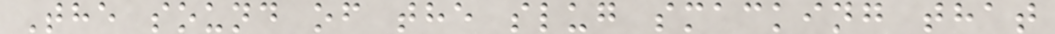The sound of the slug smacking that
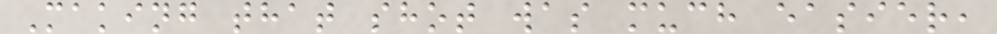Making that shot was much easier,
